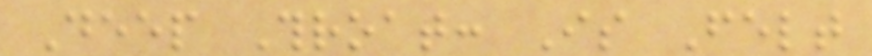Deep Throat: Is Felt
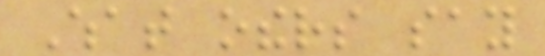What others say
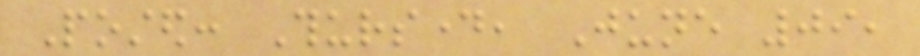Posted: Thursday, June 09,
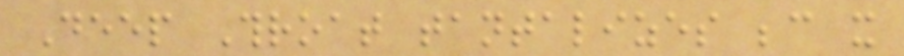Deep Throat tantalizes because it
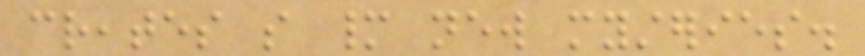creates so many new mysteries.
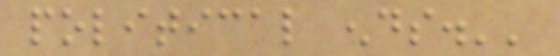political ends.''
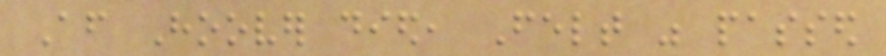After Hoover died, Felt was passed
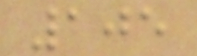105
